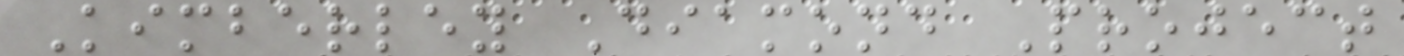Kimberley Diamond Project
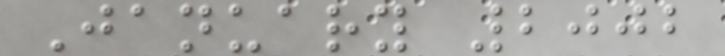January 2002
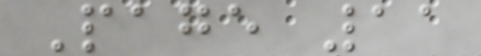Page 11
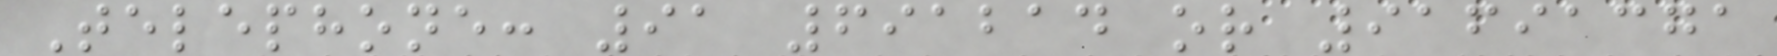Telephone: 91 691214 or 91691371
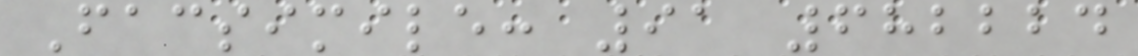Facsimile: 91 682224
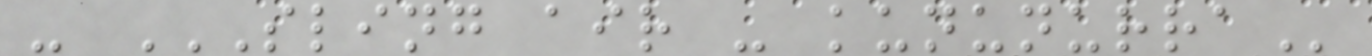- SLING AIR - KUNUNURRA
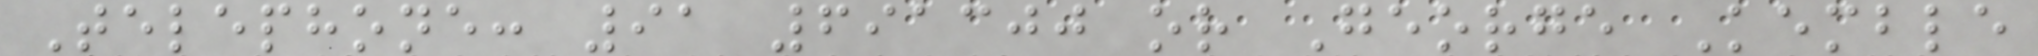Telephone: 91 691300 or George Kemble
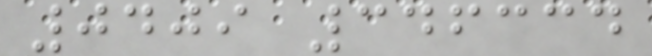0409 346334
